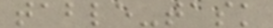table-task
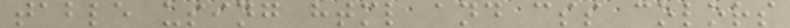table using html and css colors
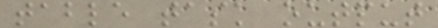table task output
